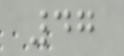47
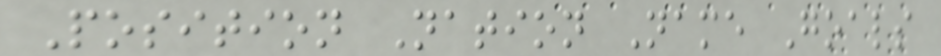Position Nation Name Goals
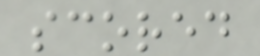scored
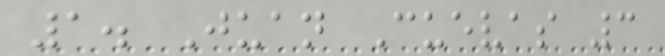1. Juan Cuevas 3
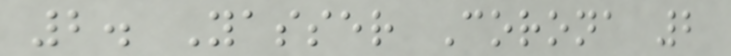2. Yasser Corona 2
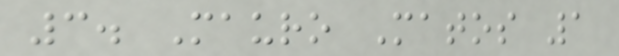3. Mauro Matos 1
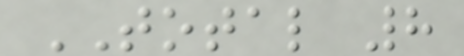TOTAL 8
